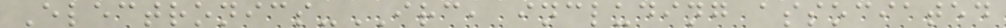Electronics-IRC, including associated
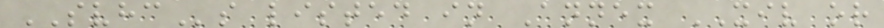SVHCs listed in Annex XIV or
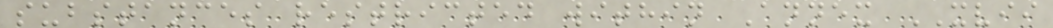substances restricted within Annex XVII
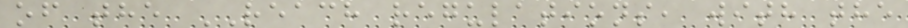of the REACH regulations, with the
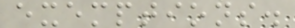exemptions.
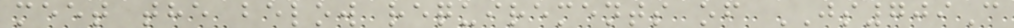meet the below requirements of JS709C
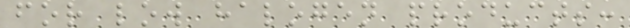for low halogen products:
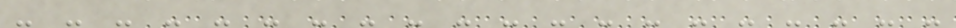- - - - - - - - - - - - - - - - - - - -
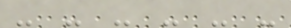- - - - - -
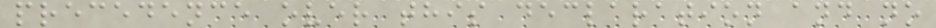precedence over this declaration and no
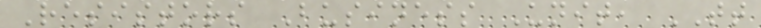Resistors Business Unit, TT
